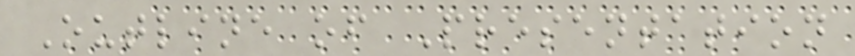Outline of Presentation
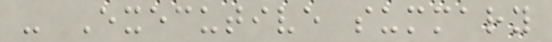- Executive summary
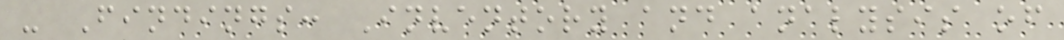- Findings: Inventory and analysis of
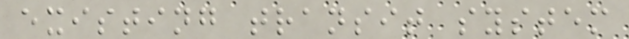existing transit system
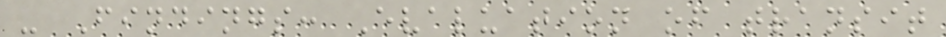- Findings: Evaluation of transit
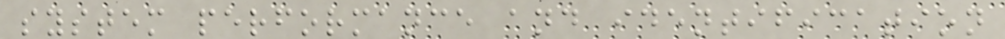system performance and identification
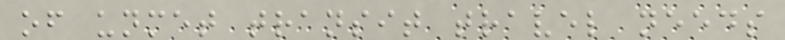of unmet transit travel needs
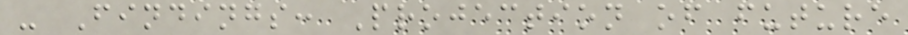- Findings: Projection of future
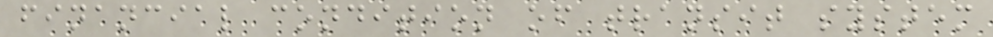financial condition of transit system
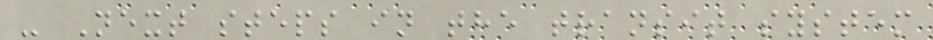- Next steps in the transit system
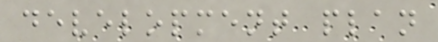development plan
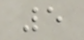5
